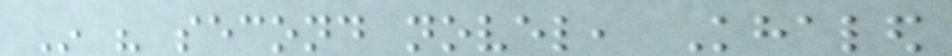In his second novel, Khaled
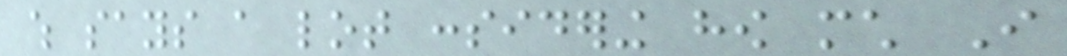which says a lot considering how much I
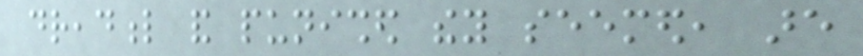dreadful and punished they seemed, are
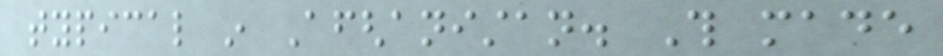typical in Afghanistan. This made
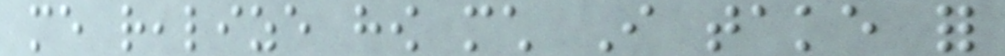me realize how much I take for
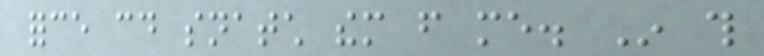force could snatch them from me. In this
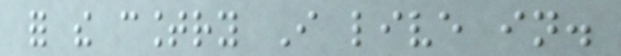for the country I live in.
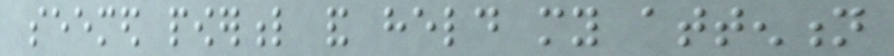seemed powerful and held my attention
